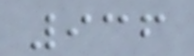936
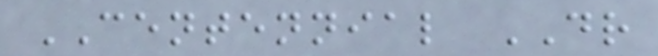CENTENNIAL DR
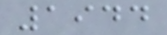1944
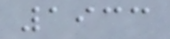1933
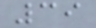39
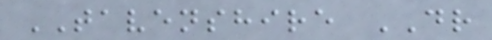TAVENSHIRE DR
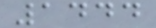1444
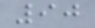90
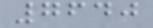7640
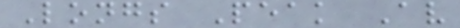Longs Peak Av
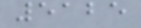5125
